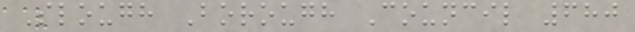Slough Borough Council 680
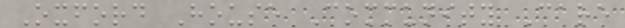Oxford House Community Care
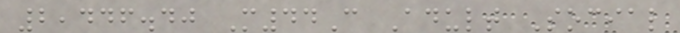2,446.40 M44C Adult Social
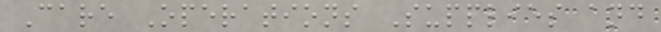Care Operations Supplies and
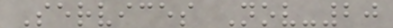Services Nov-20
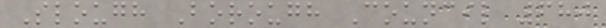Slough Borough Council 680
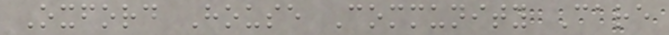Oxford House Community Care
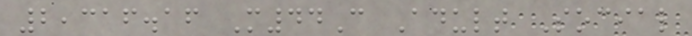2,316.16 M44C Adult Social
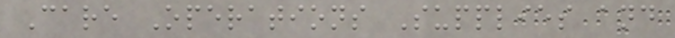Care Operations Supplies and
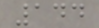144
